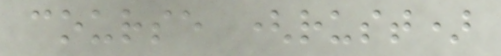course (rust)
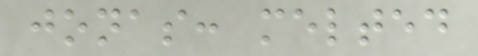jonas: melted
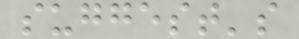suggest's
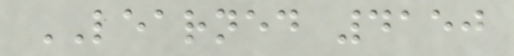LEARNED 4150
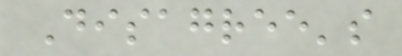Disagree's
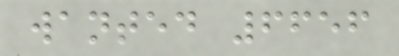wanted 6656
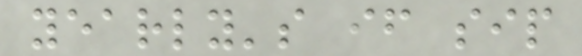yearly's if sip
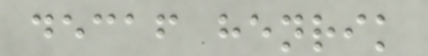decaf henrik
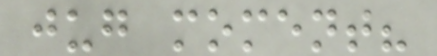jug moment?
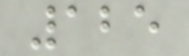125
